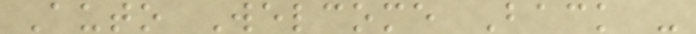Auto Welcome Back -
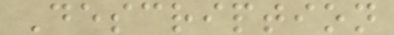Description
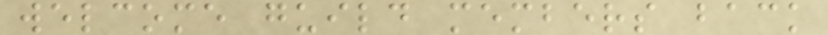welcome guild members back
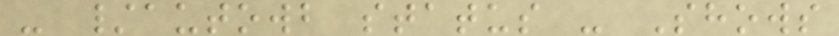- /autowb status - Shows
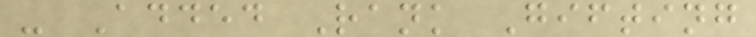- Added Rank Gifting
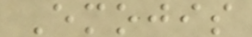Emojis
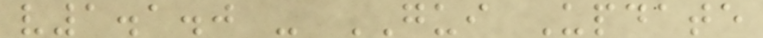v1.1.0 - GUI Update
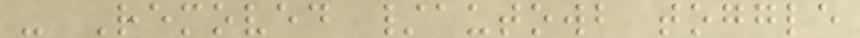- Removed /autowb toggle
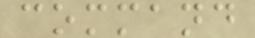command
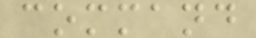command
